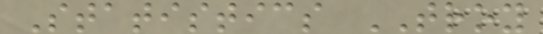Statistics TROY
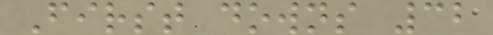First downs 32
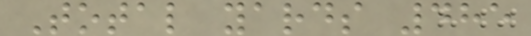Total yards 485
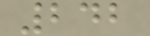242
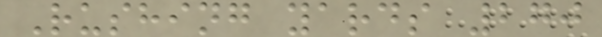Rushing yards 270
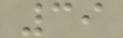39
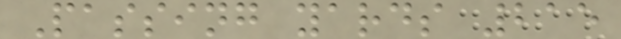Passing yards 215
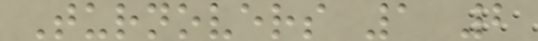Turnovers 1 2
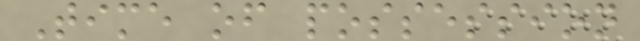Time of possession
